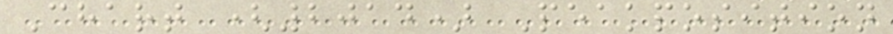Chart (2014) Peakposition
